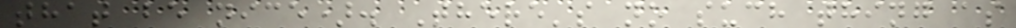that be nice). There's no such thing as
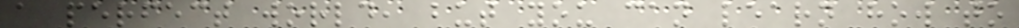a perfect world, but you can learn how to
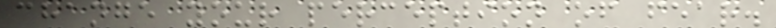change your perception of fear.
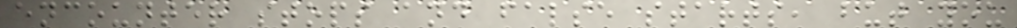encounter stops and false starts, but you
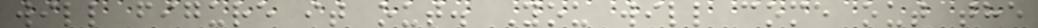will figure it out. You will come out the
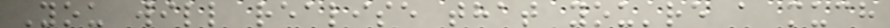You will realise that you're a much
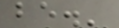be.'
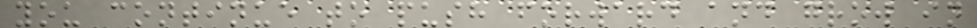you continue to push forward and grow in
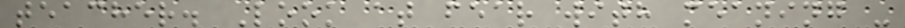teacher. Look at fear with meaning -
